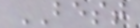BEST
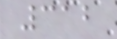312
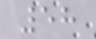58
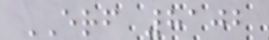ERF 8102
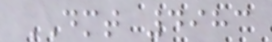DMT 4983
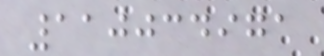110034971
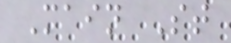Main St
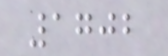1702
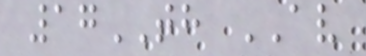17TH AV
